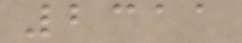2311
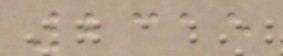2315
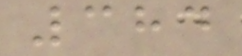384
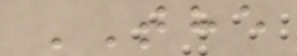THE
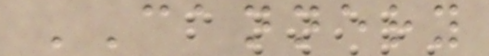CANNERY
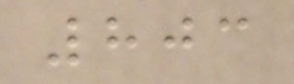803
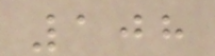108
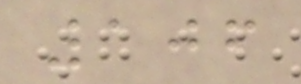106
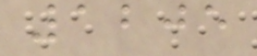1205
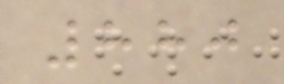880
